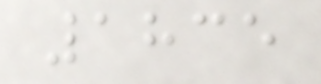1835
